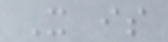It is
